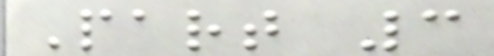Part 3
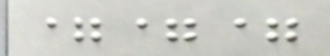===
